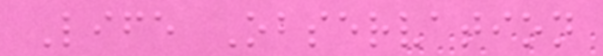Life Observation
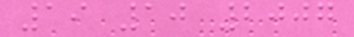19 10 2007
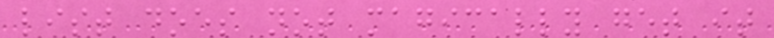list does not magically get it
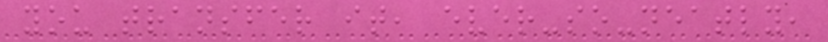you transfer it, ever-so-neatly,
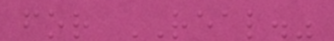for REAL."
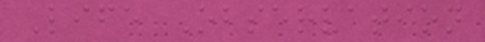Life Observation
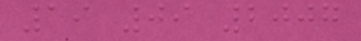19 09 2007
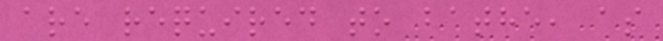are required to bathe, as
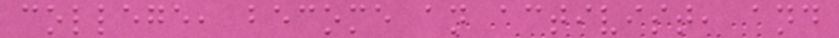college, become an activist, and
